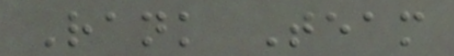Rank Team
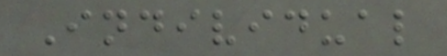Individual
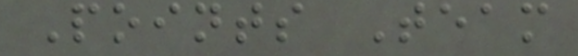Points Team
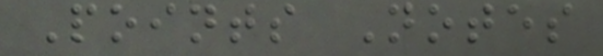Points Notes
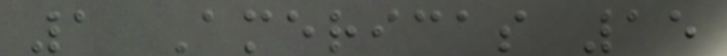1 Americas 15
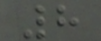8
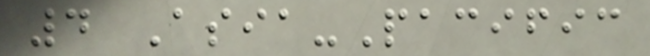4 Asia-Pacific
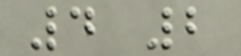4 2
